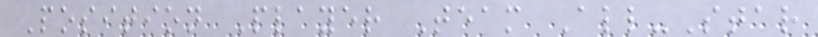Position Player Team All-Star
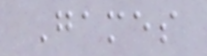Games
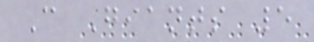C Giants 5
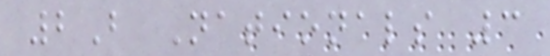2B Nationals 3
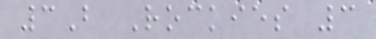3B Rockies 3
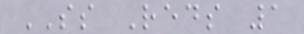SS Reds 1
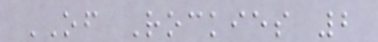OF Rockies 2
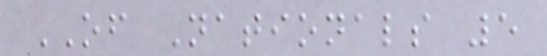OF Nationals 5
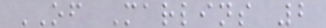OF Marlins 2
